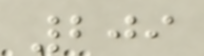209
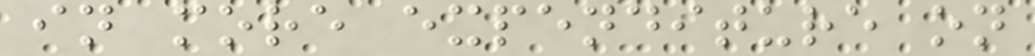in more expenditure on
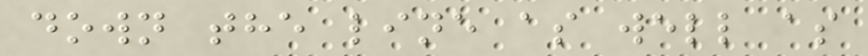down the line as well as
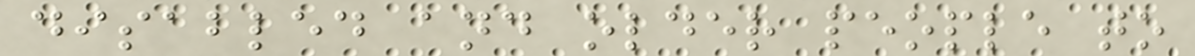disabled and older people to
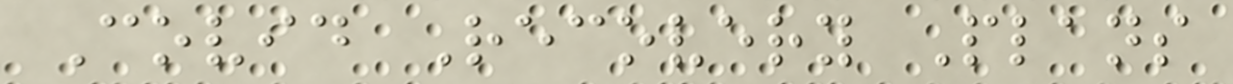Covid Recovery Plans
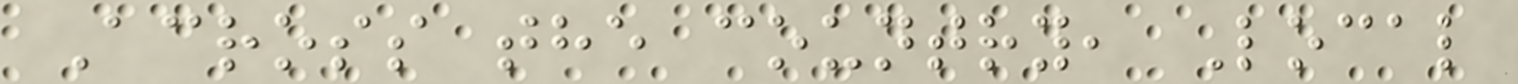Across the country, Local
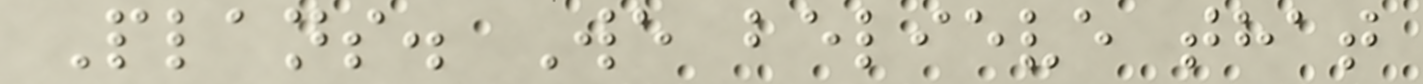Plans. We believe that
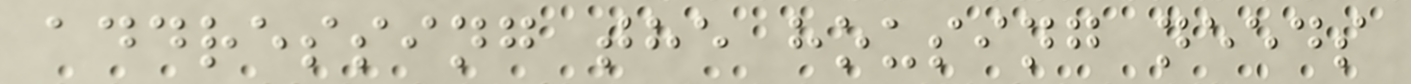addressing the housing needs
